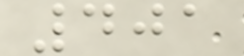401
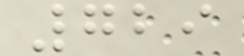729
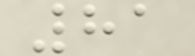81
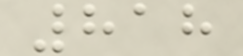818
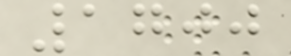1700
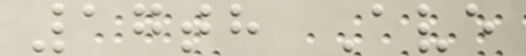17th Ave
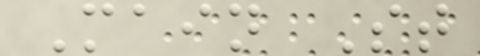Main St
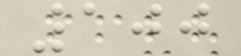100
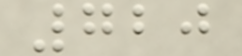720
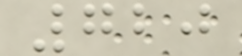720
